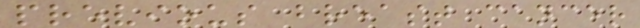previous breast cancer
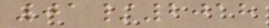01/2018
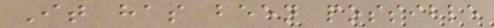It has been possible
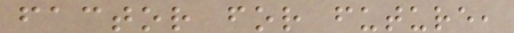factor for future,
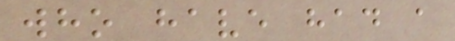who have had a
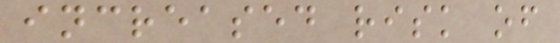increased risk of
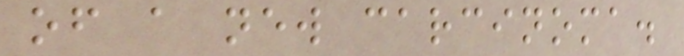of a new carcinoma.
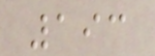193
